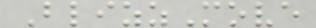BlizzMove
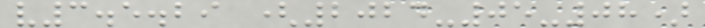v3.5.29 (2024-05-08)
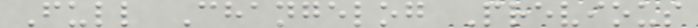Full Changelog Previous
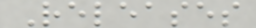Releases
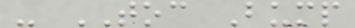- TOC Bump
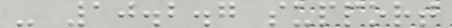- 10.2.7 support
